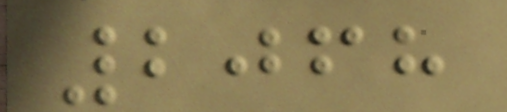2068
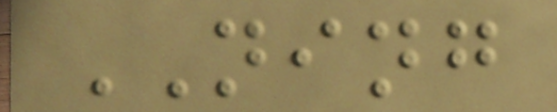NING
